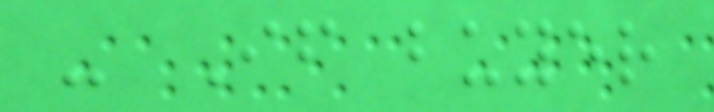- If buyer
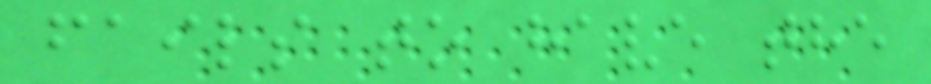fails to have the
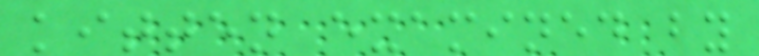kitten examined by
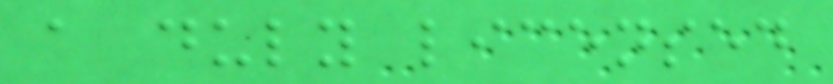a duly licensed
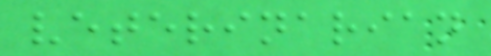veterinarian
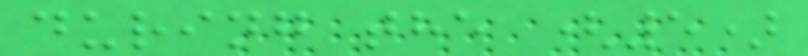during the (5)
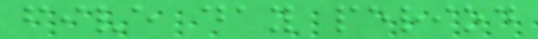five day period
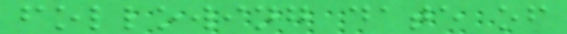following date of
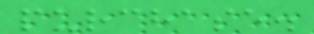purchase.
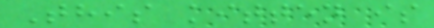This kitten is
